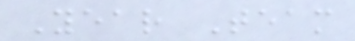Year Team
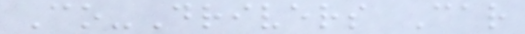Co-Drivers Car
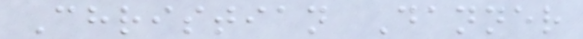Christian Danner
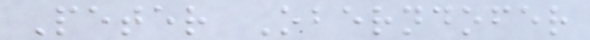Peter Oberndofer
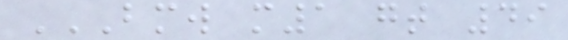BMW M1 GT 49
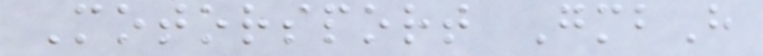Motorsport GmbH
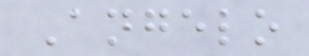Angelo
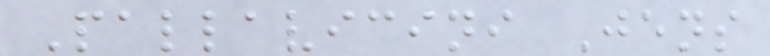Pallavicini Jens
